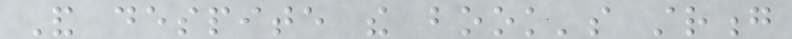And despite the book's strong
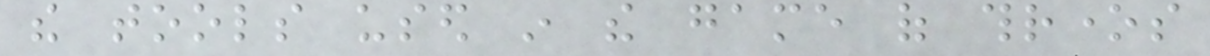the tools used in the game of thrones
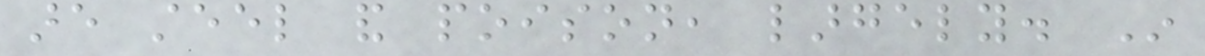are steel and poison, largely. In
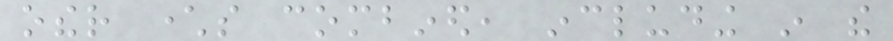other characters combined, including in the
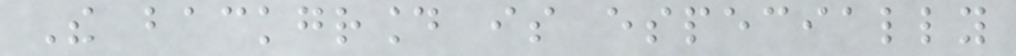The background is especially
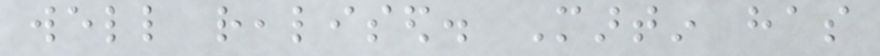well realised. Martin has
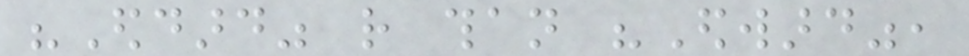"Eddard" rather than "Edward",
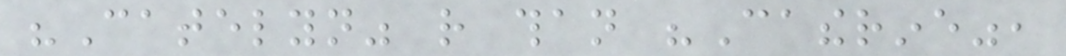"Catelyn" rather than "Catherine",
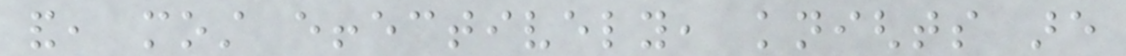and, most effectively, knights are
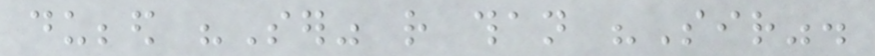dubbed "Ser" rather than "Sir".
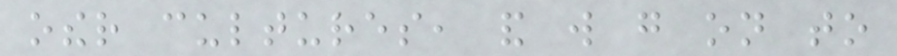other cultures, and will go on to
